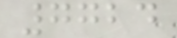7724
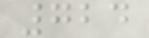724
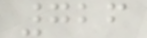726
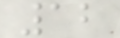12
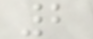2
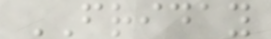FRIDAY
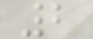2
